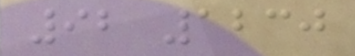92 1230
